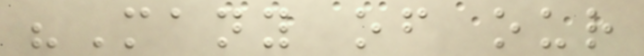"Many of our
